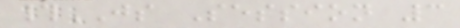#JS Session 3
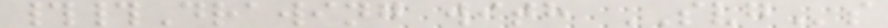##Drawing with SVGs
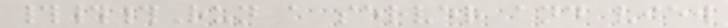###Run a server and view
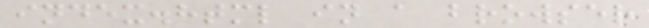index.html in a browser
